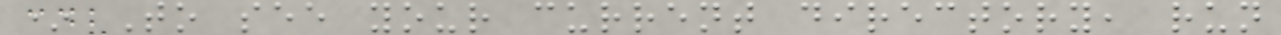* To see your current directory, run
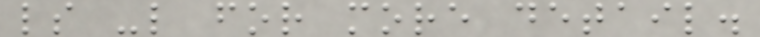ls -l for more detail.
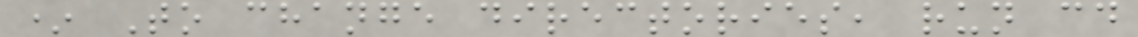* To change directories, run cd
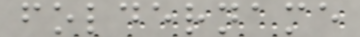foldername
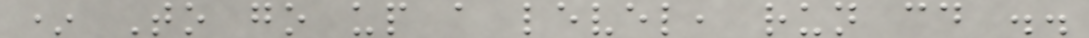* To go up a level, run cd ..
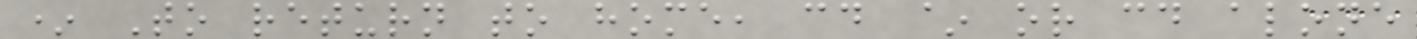* To return to home, cd ~ or cd alone
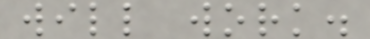will work.
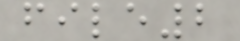file2
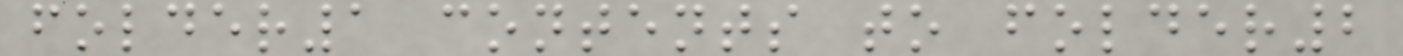folder1 contents to folder2
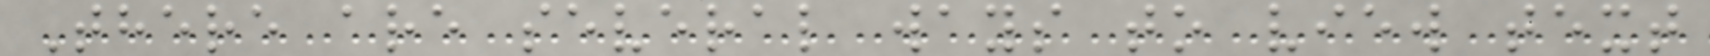There are several ways to view text
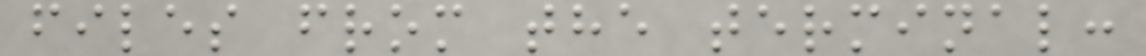files from the terminal:
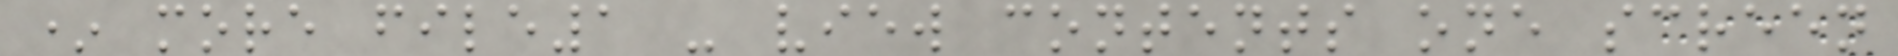* more file1 - view contents one screen
